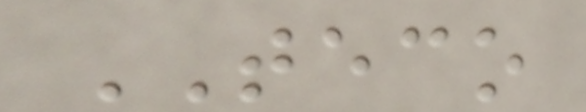TECO
